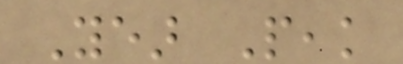Year Peak
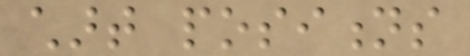chart positions
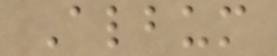Album
